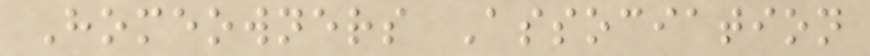Homeowners Association
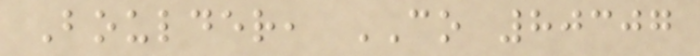Boulder, CO 80307
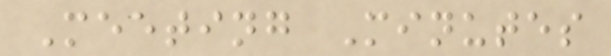Meeting Minutes
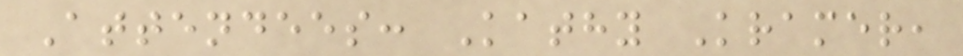Attendees: Kathy Kramer,
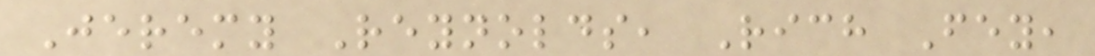Jeremy Reynolds, Rich Fey,
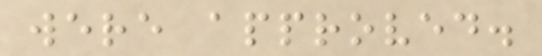were approved.
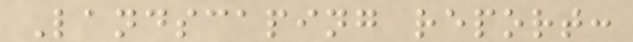Landscaping report:
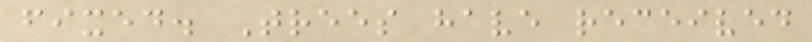fixed. Trees have received
